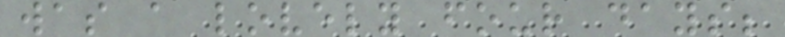was a lovely four days;
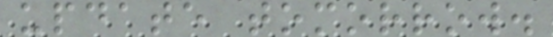update tomorrow.
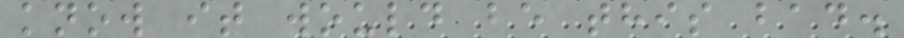know it would be this bad.
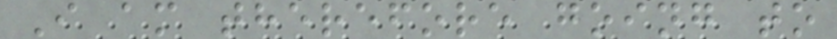I am therefore going to
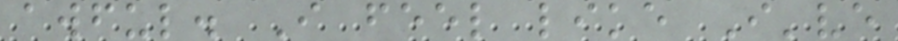awful. I feel like I've
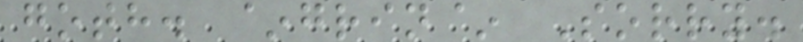goth. ~grin~ Sorry.
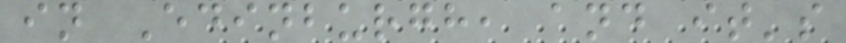in Edinburgh, and it's
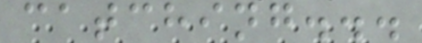catching...
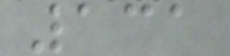131
